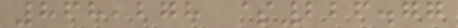868,278 $226.77
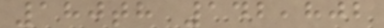180th 142,802
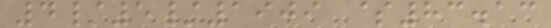4/5/1909 $83.13
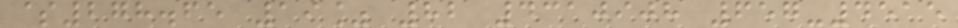$278.65 19% 82 4310908 657-4515
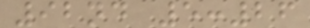92nd 5:26
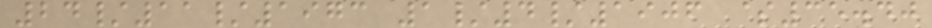24/11/1973 1/4/1906 $35.40
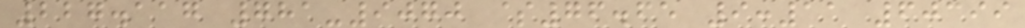227.117 781-9070 $76.65 9:11 60399
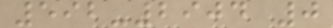592-2904 0
